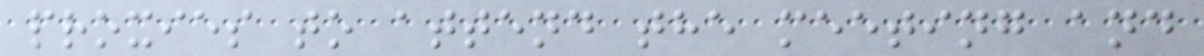proxies to attend the meeting and
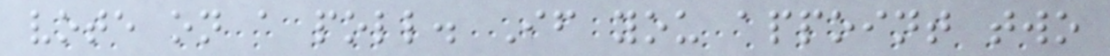vote on a poll. If you appoint two
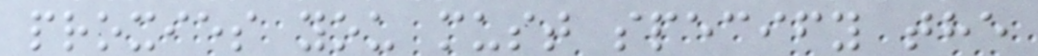proxies you must specify the
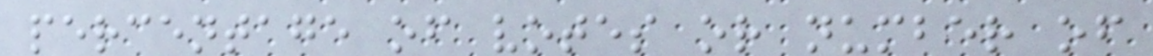percentage of votes or number of
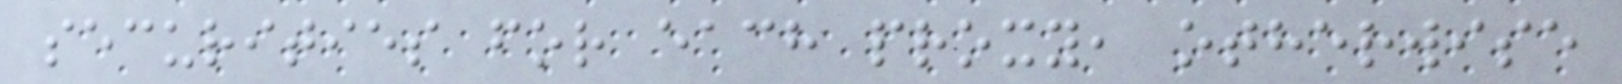securities for each proxy, otherwise
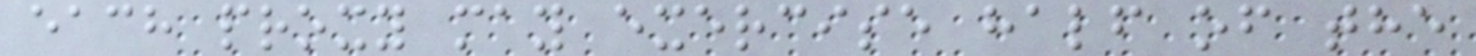each proxy may exercise half of the
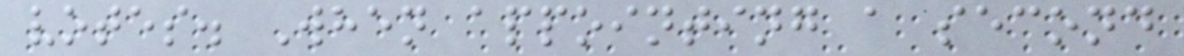votes. When appointing a second
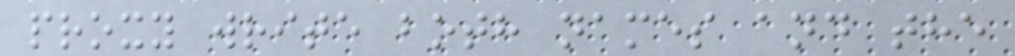proxy write both names and the
